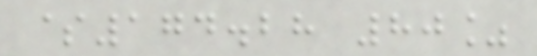$174.28 80%
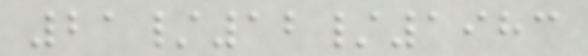21/12/1983
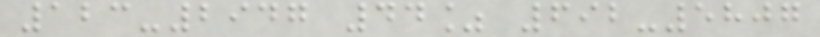123-2947 44% 692-5807
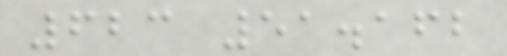623 51.162
